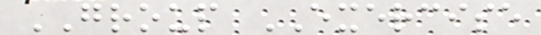GROUP EXERCISE
